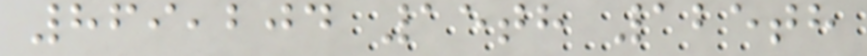869,204 15th 125th
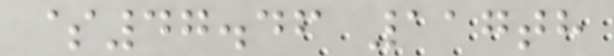$47.46 117th
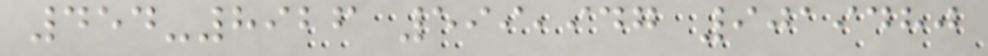454-8926 599,947 9019480
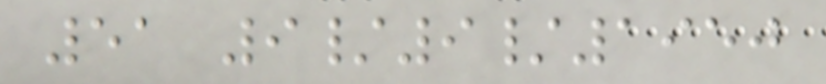51 9/9/1950
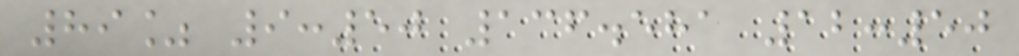89% 9:50 136.581 12:50
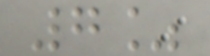7%
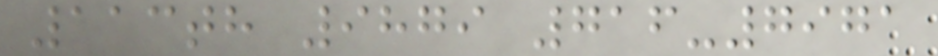113th 9879 716-7971
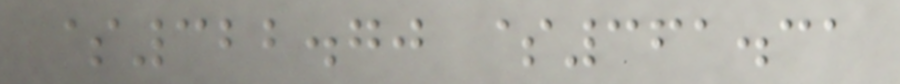$322.70 $361.31
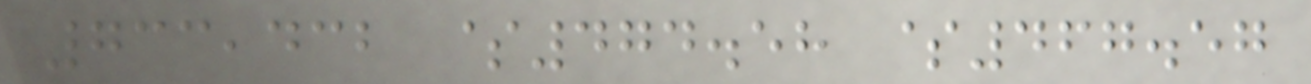733,432 $474.58 $467.57
